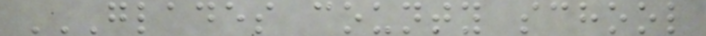GLADES COUNTY SCHOOL
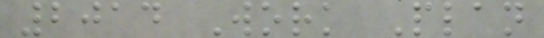2014 Work Plan
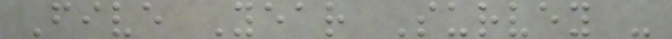Five Year Survey -
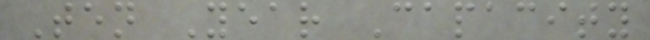Ten Year Capacity
